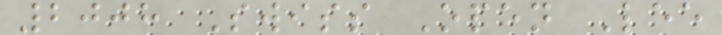2008 Swiss Open Lee
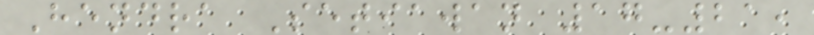Hendra Setiawan 17-21,
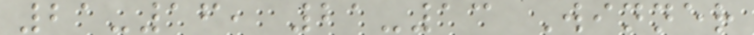21-16, 21-13 Winner
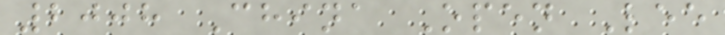2008 China Open Lee
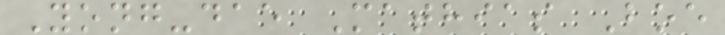Yong-dae Mathias Boe
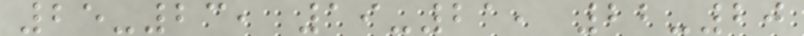25-23, 19-21, 22-20
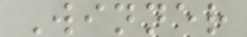Winner
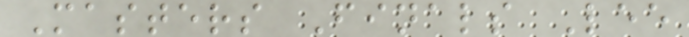Masters Finals Lee
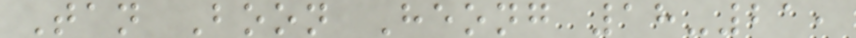Tan Boon Heong 18-21,
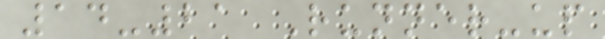14-21 Runner-up
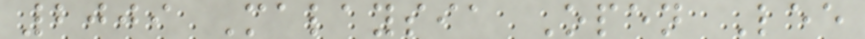2009 Malaysia Open Lee
